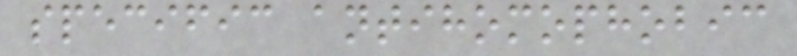specific antihomophobic
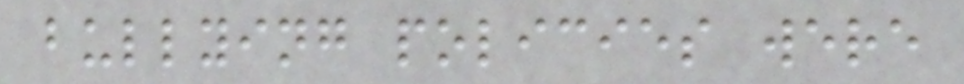bullying policies were
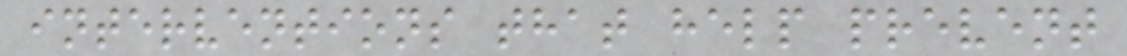interventions that help prevent
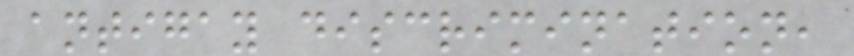antigay discrimination,
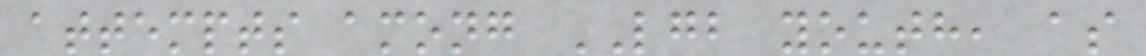attempts among LGB youth, as
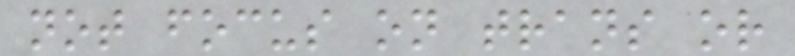not focus on trans or
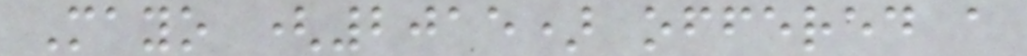Mayo (2015) offered a
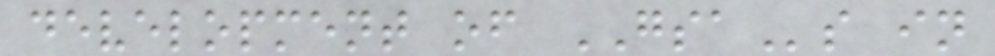development of GSAs in
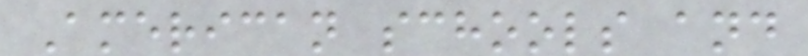American schools and
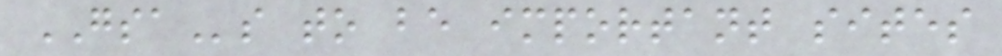GSAs to be important sites
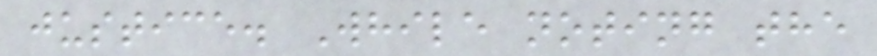justice. While noting the
